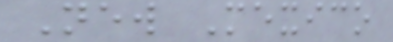New Mexico
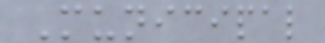Municipal
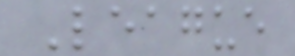League
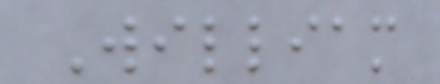William
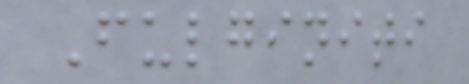Fulginiti
